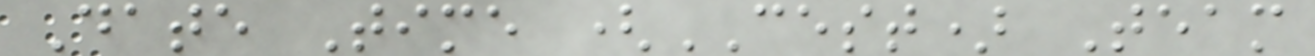Date Time (CEST) Team
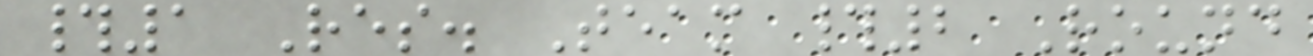#1 Res. Team #2 Round
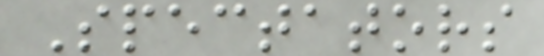Spectators
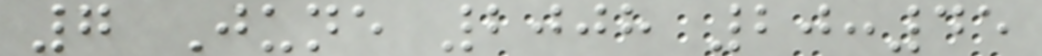7 June 2008 20:45
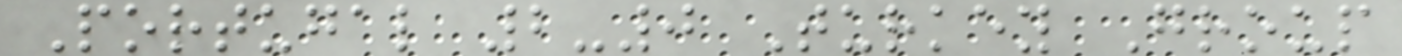Portugal 2-0 Turkey Group
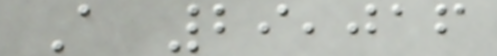A 29,016
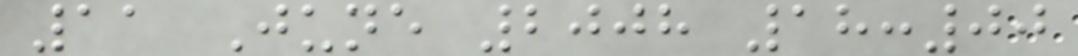11 June 2008 18:00
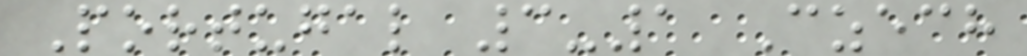Portugal 3-1 Czech
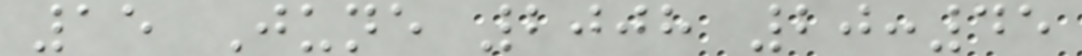15 June 2008 20:45
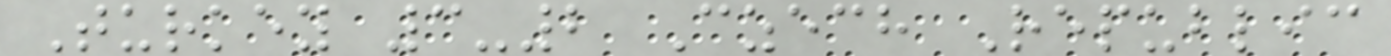Turkey 3-2 Czech Republic
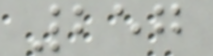257
